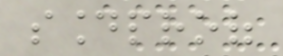soundproof
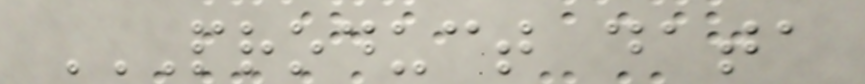PRODUCT DATA
